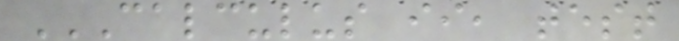CALCULUS II, TEST
